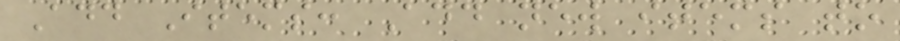Add Items: Add new items to
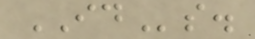IDs.
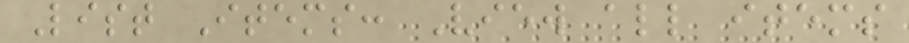List Items: View all items
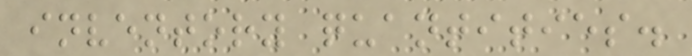inventory quantities.
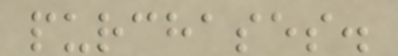purchases.
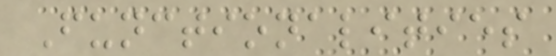Functionalities
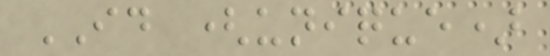ID (unique)
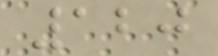120
